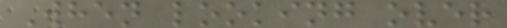When looking over
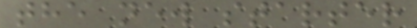the new starter
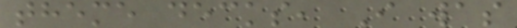theme decks, I was
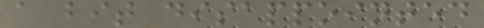a bit disappointed
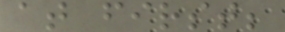at first;
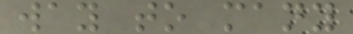way to many
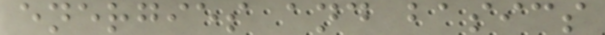energies and basics
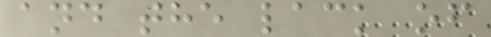and the lack of
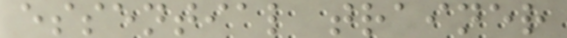essential trainer
